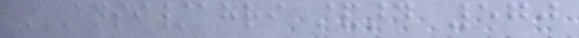ANSI/AHRI STANDARD 570
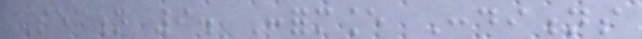Section 9. Conformance Conditions
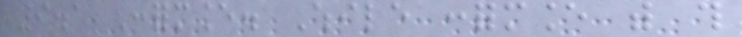9.1 Conformance. While conformance with this
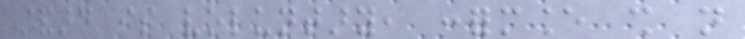standard is voluntary, conformance shall not
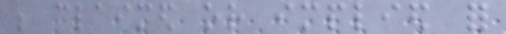be claimed or implied for
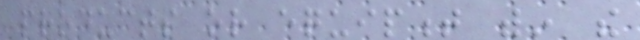products or equipment within the
